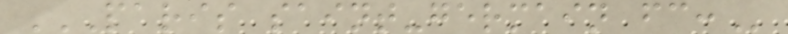PARIS SAINT-GERMAIN FC:
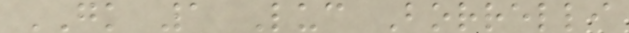GK 1 Luc Borrelli
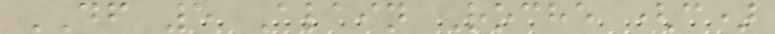DF 5 Alain Roche (c)
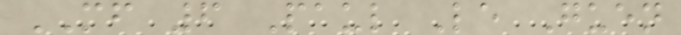MF 6 Paul Le Guen
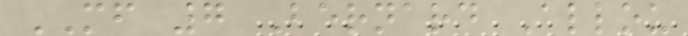MF 7 Bernard Allou
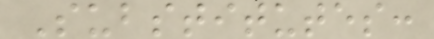Substitutes:
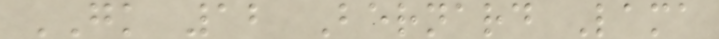GK 12 Bernard Lama
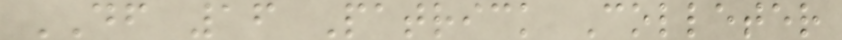DF 16 Patrick Colleter
